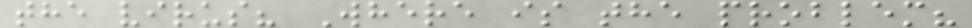the virus? Where is the problem?
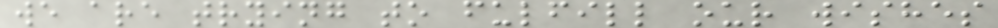we are trying to fulfill our wishes
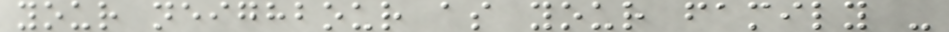your neighbour as your family -
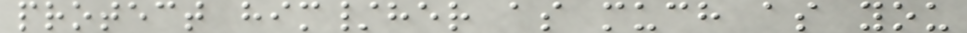protect him/her as much as you
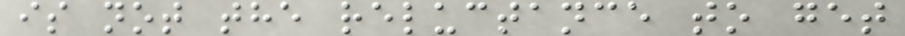is not the reluctance to get
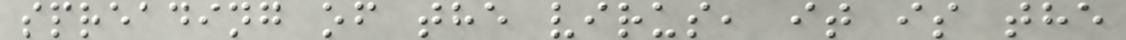spreading of the virus, it is the
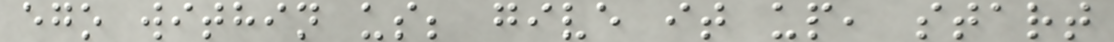ego within us; give it up, start
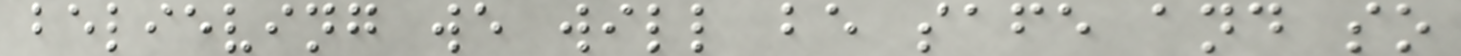believing we will be safe and so
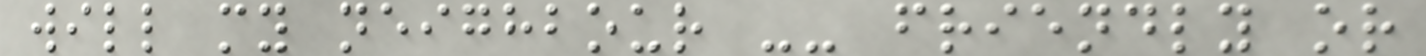will my neighbour -- friendly or
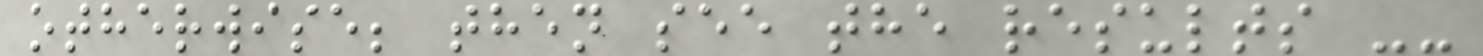otherwise; then see the results --
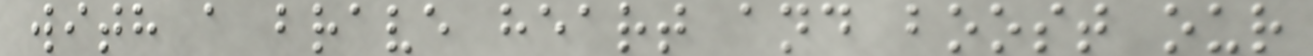with a brave heart and boost our
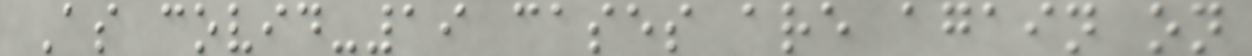As covid-19 cases are again on
